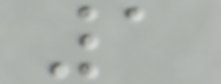1
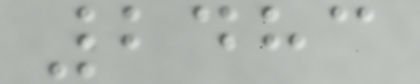2483
